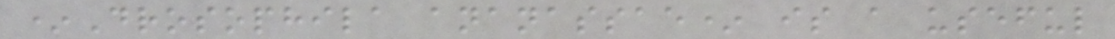*Drosophila ananassae* is a useful
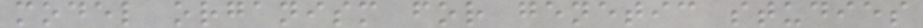model organism for genetic studies
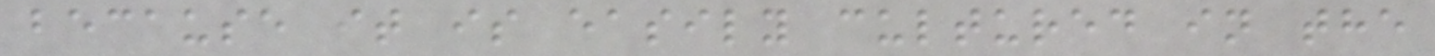because it is easily cultured in the
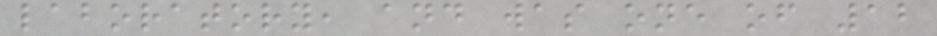laboratory, and was one of 12
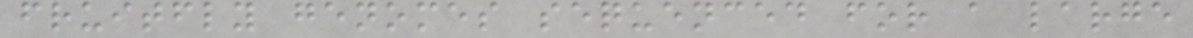fruitfly genomes sequenced for a large
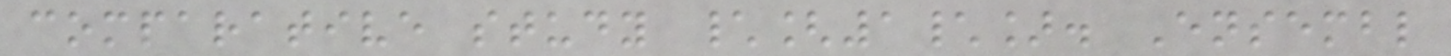comparative study \[1\]. Ensembl
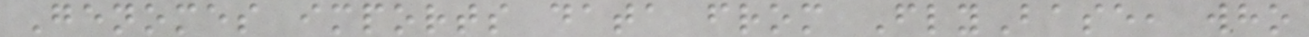Genomes imports data from FlyBase, who
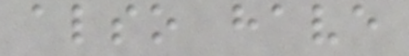also have
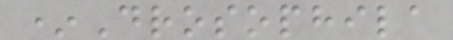*Drosophila
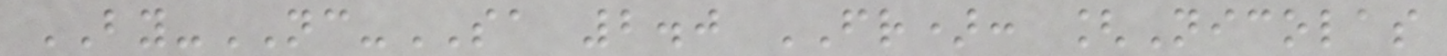BY-NC-SA 2.0 FR): [Nicolas
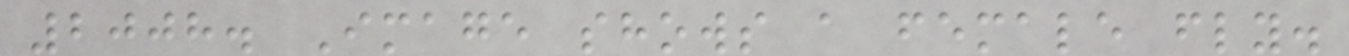2008. Image shows a female fly.
